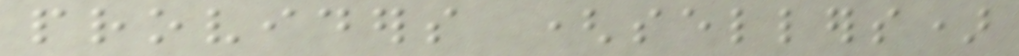providers (sellers)
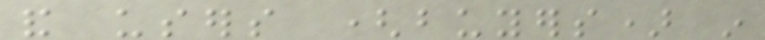and users (buyers) in
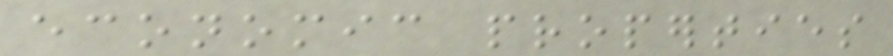economic properties
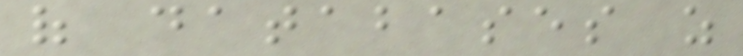of databases as
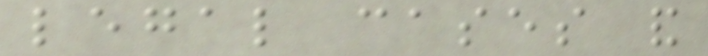legal cases and
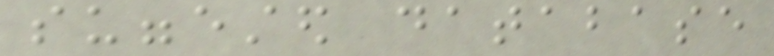suggested database
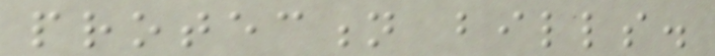protection bills.
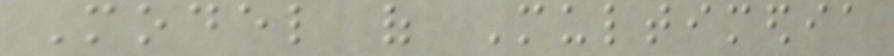Model of Multimedia
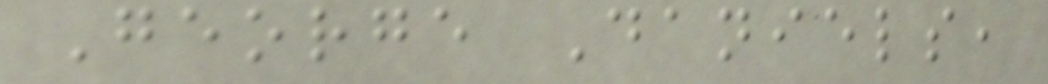George Daniels,
